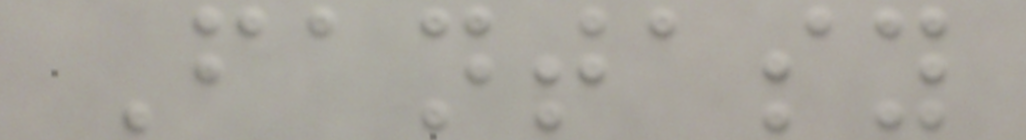Fantasy
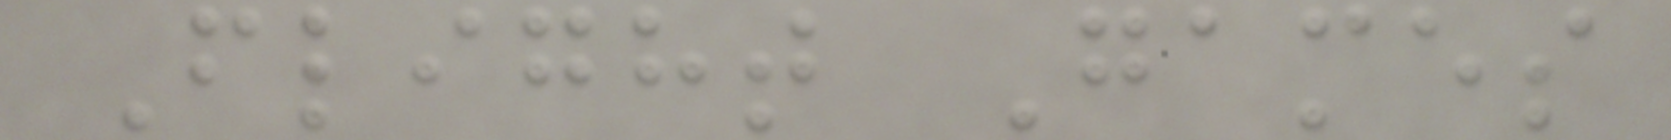Flight Games
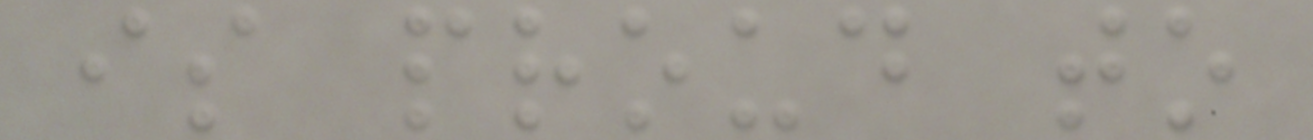is proud to
